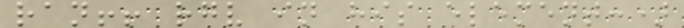ran!! rgv in his element:)
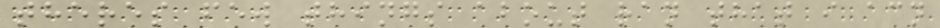theres few things about ran that i acn
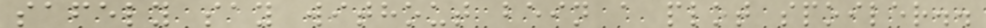safely say without bein a plot spoiler..
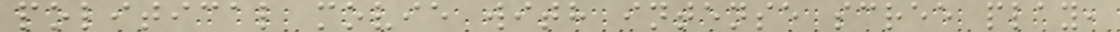political movie with intense scree play,
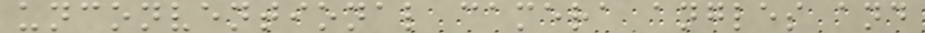unconventional camera angles and
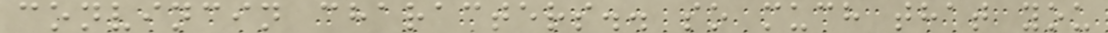convincin characters.. so much that you
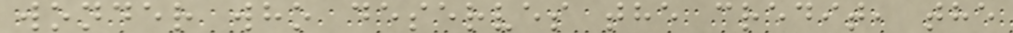wonder who deserves the credit, the
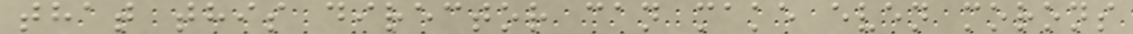that this director can make even morons
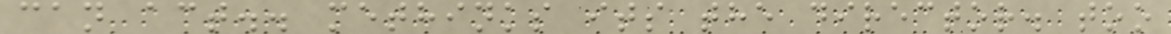can act.. methinks its the director. too
